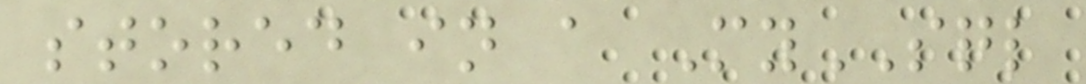stored in a MySQL
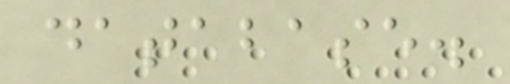database.
